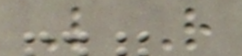L R
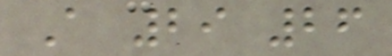A 29 26
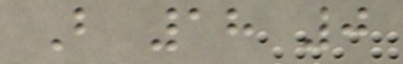B 18 0
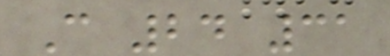C 24 31
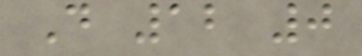D 12 0
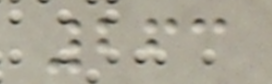263
